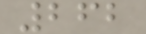262
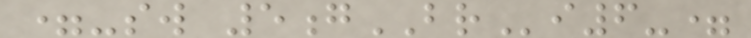=-sw 5gBRi6-=
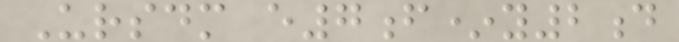Ursdm e7f*y2d
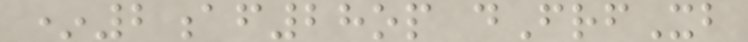*2af28op dFrfXb
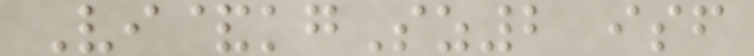Vi&kgSz2 isf
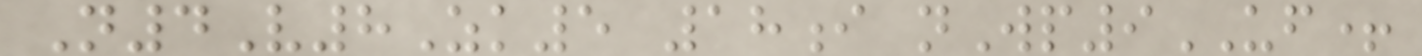N4V8Zk5 18i nWp9UF+
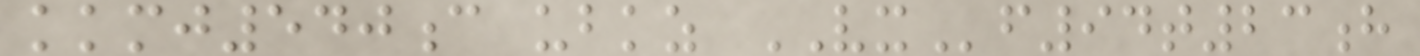kkmj540c ubkz VXf94t23h
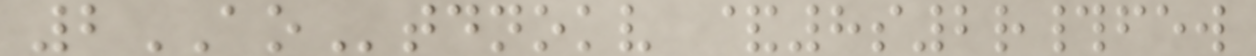2AOtdnokv &8s2r#few
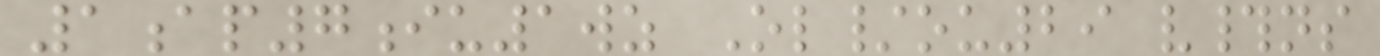1ap7iu1wz Ol/ou29 v#ns
